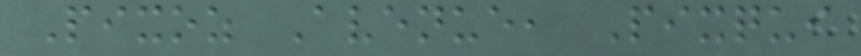Pixoz Avenue, Pixqui
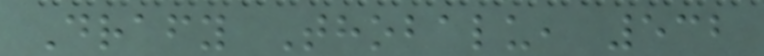Drafy Thobalu, 532
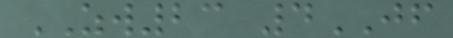ZW23 4JF
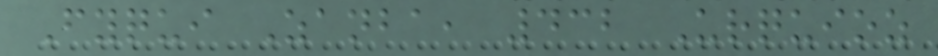Fyqui Zanba, 432 Urquioz
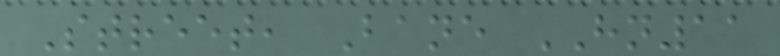Street, Bane HN11
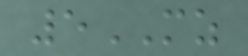5MZ
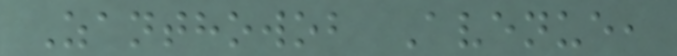Zanthowob Avenue,
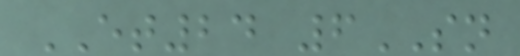ET24 6SN
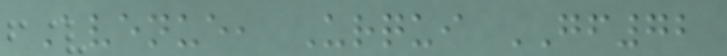Avenue, Urqui GF72
